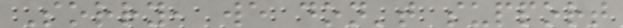Sorry, we don't support
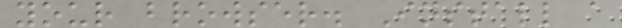your browser. Install a
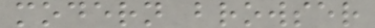modern browser
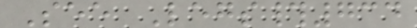See Legs#734
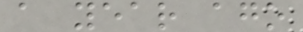a year ago
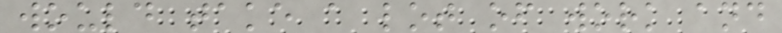would take a lot of work and
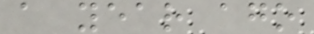a year ago
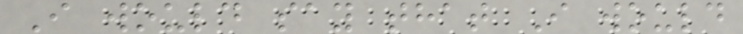I would say that I would
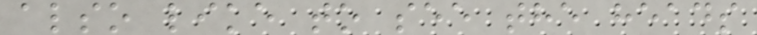also like to see the heads
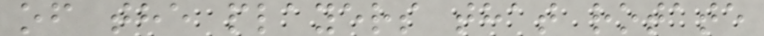of the players that rotate
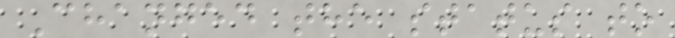Changed the status to
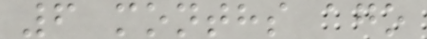6 months ago
